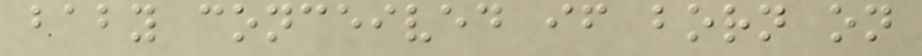baby conceived if born on
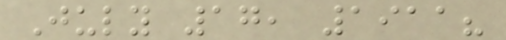July 17, 1911?
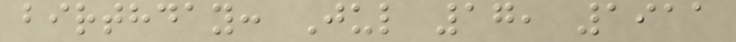birthday: Jul 17, 1911
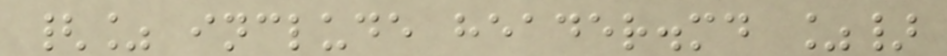{% include header.md %}
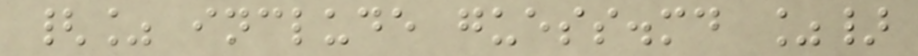{% include guess.md %}
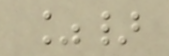%}
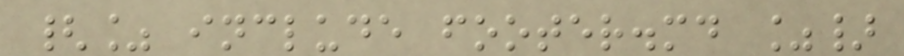{% include footer.md %}
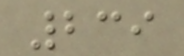239
